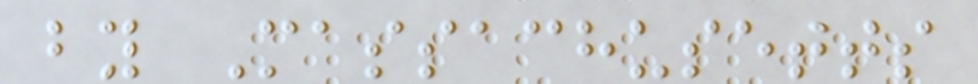by Massachusetts
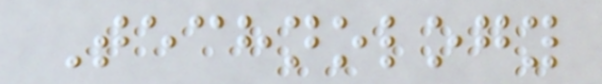Technology
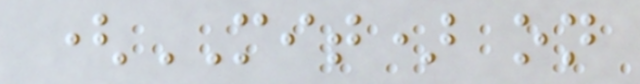(MIT) on
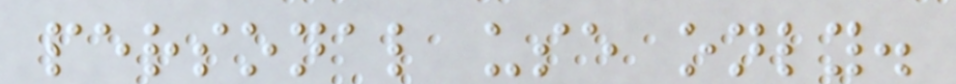personal use only.
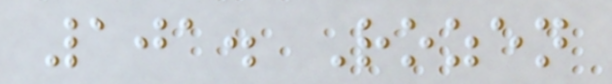101. Rozen
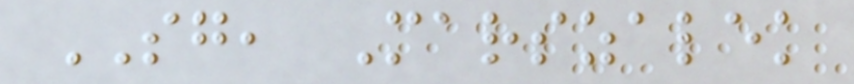SG, Marszalek
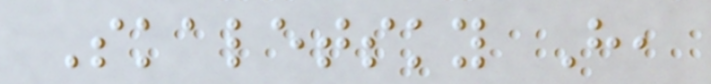Skaletsky H,
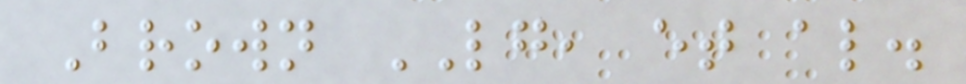Brown LG, et al.
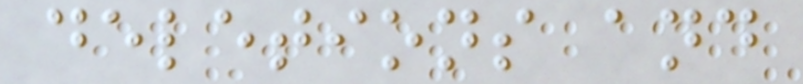deletions and
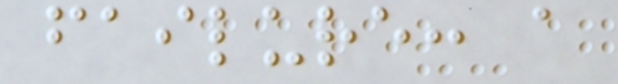failure: a
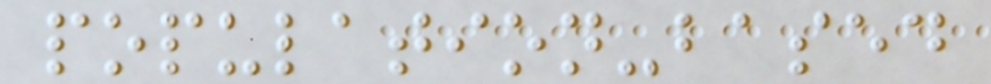population-based
